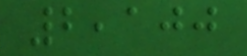2,100
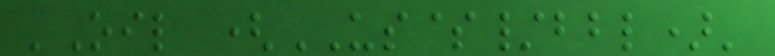'Oil (US$/bbl)'
